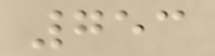753
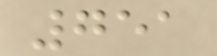751
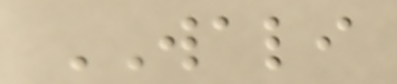WALI
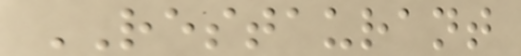RESTAURANT
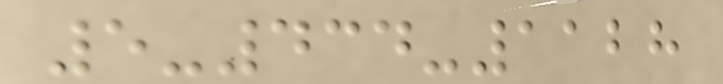5-434-1128
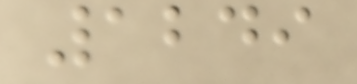1249
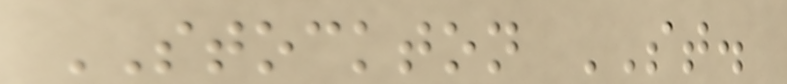STOCKTON ST.
